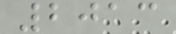2013
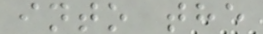into the
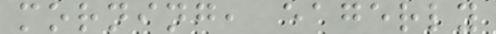morning, eagerly
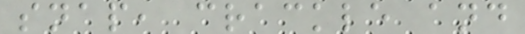snap, crackle and
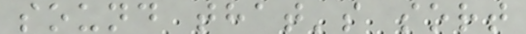sound that's sort
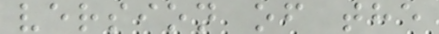version of the
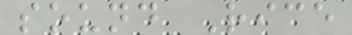sound Rice
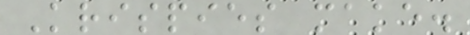Krispies make.
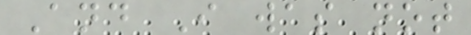And I was not
